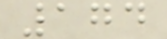174
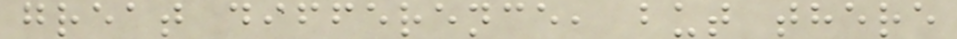great difference, but there
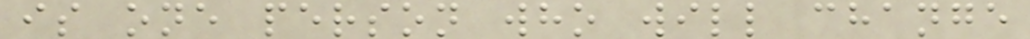is one person who will change
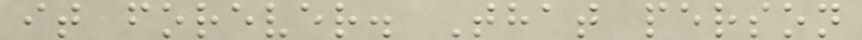it forever. That person
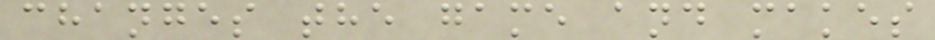changes the game and makes
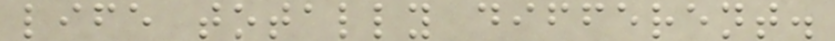life totally different.
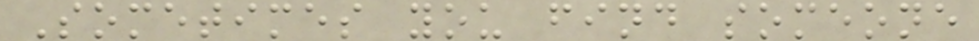Sometimes you find someone
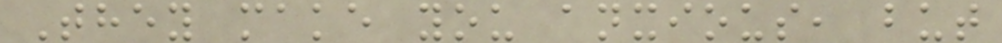They make you anxious, but
